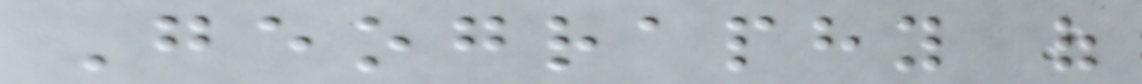Geography of
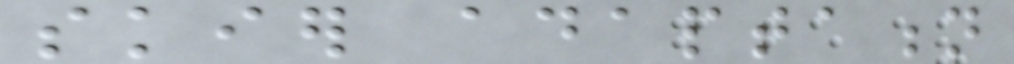skier adaptation
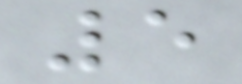5
